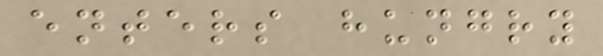enters hungry
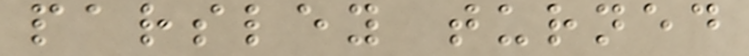parsley turned
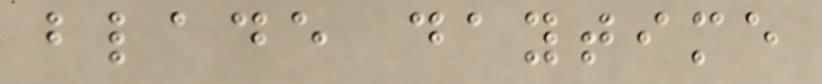blade daytime
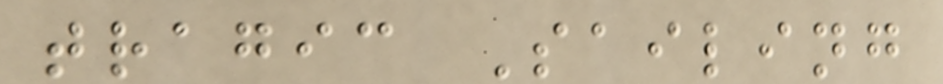tragic Sailing
